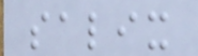salix
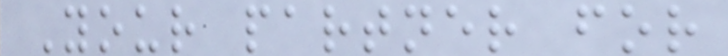Your partner for
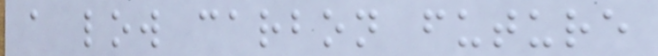a low carbon future
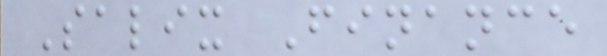Salix Finance
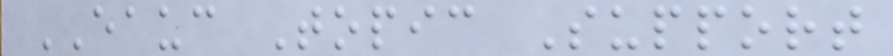EAUC Topic Support
